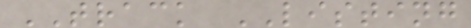TRACK LISTING
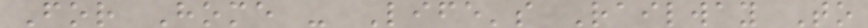For Home - Life's Railway To
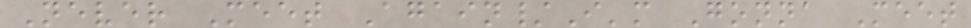Never Meet Again/I'm Gonna Meet
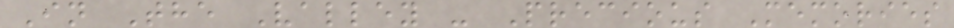In The Valley - Precious Memories
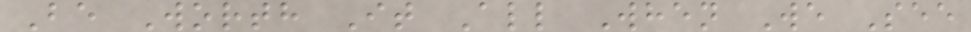Be Worth It All When We See
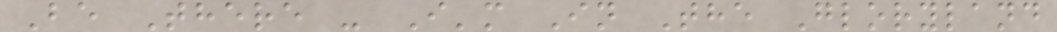Be There - I'm In The Gloryland
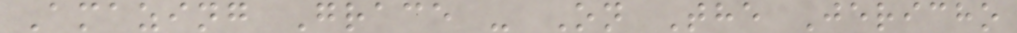Amazing Grace - On The Jericho
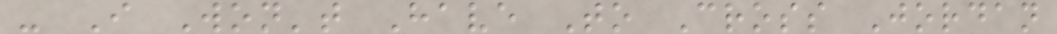- I Won't Have To Cross Jordan
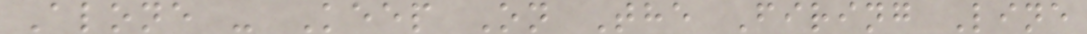Alone - Keep On The Firing Line
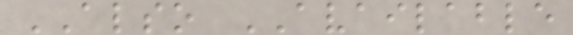ALSO AVAILABLE
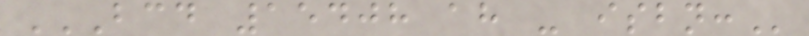BCD 15408 AH - ISBN:
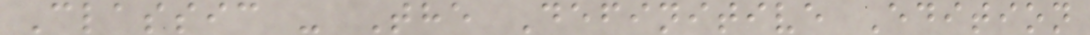Classic - The Definitive Edition
